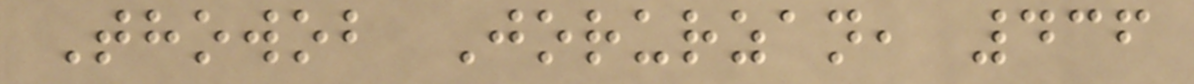Thowob Jorurzan, 436
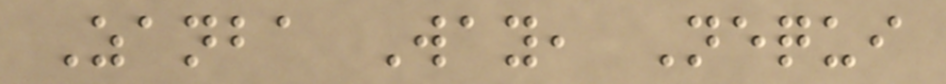Zanba Way, Nequi
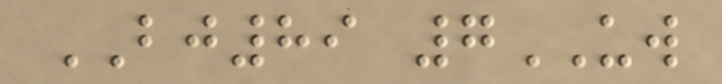BJ89 7UW
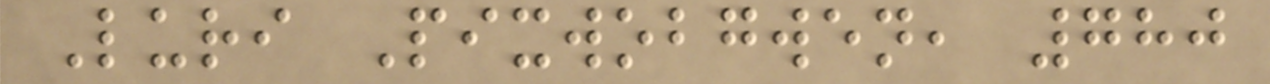Luri Pixwobgwen, 780
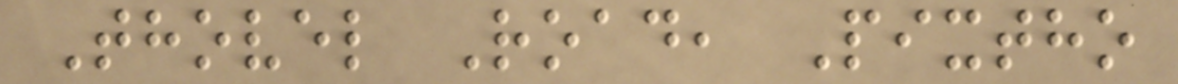Thovel Road, Pixtho
